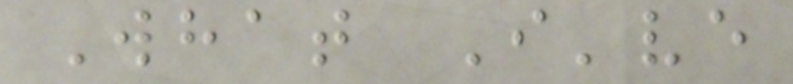What I've
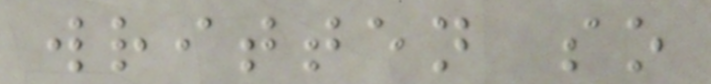written so
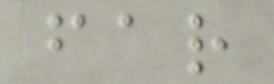far
